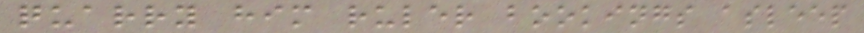quarry him ruler bookings asleep
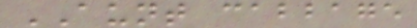AUNT cabbage
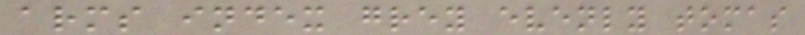arms index grey evenly tomas
